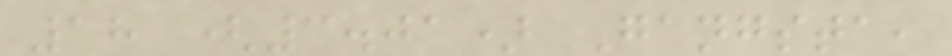18 (3.01) Gangsta,
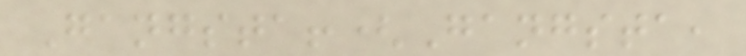Gangsta!(Gangsta,
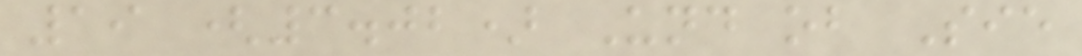19 (3.02) Und ob Sie
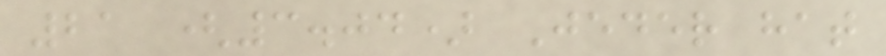21 (3.04) Jeder hat
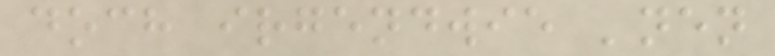doch irgendwie 'nen
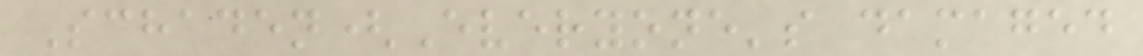Schaden(Everyone's damaged
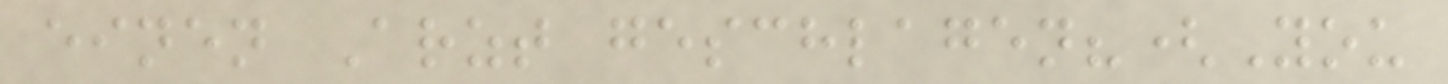einen Arzt geschlagen?(You
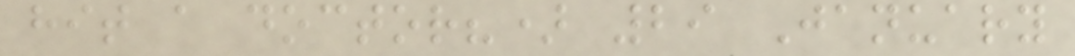hit a doctor?) 29 January
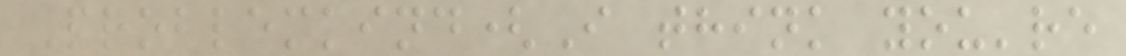Problemkind(I think you're
